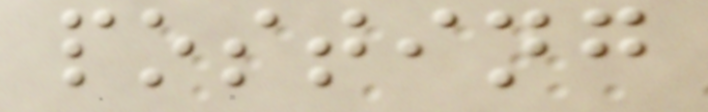posting
